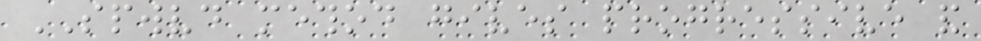SPWVD method gives progressive and
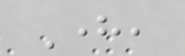Here,
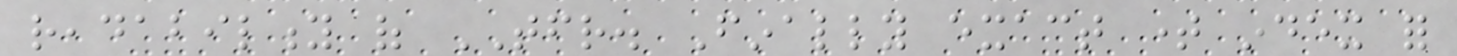readability of TFR. Finally exact time index for
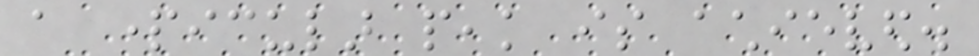a particular peak is achieved.
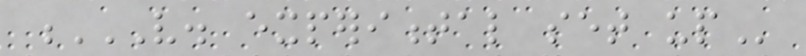V. EXPERIMENTAL SET UP
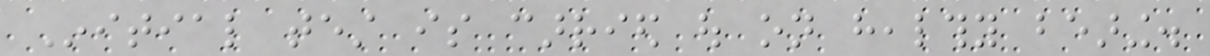Initial test is carried out on healthy bearing.
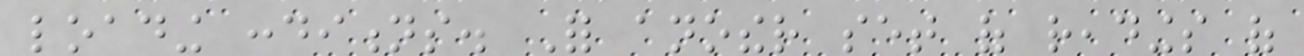loading conditions. For another set of readings of
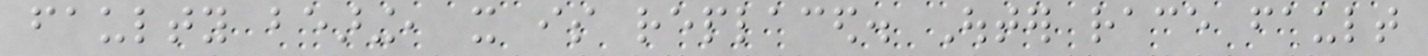faulty bearing, it is replaced. Outer race fault
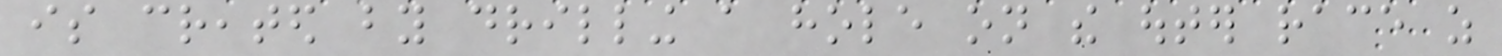is created by drilling a hole on the outer race as
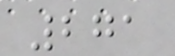271
